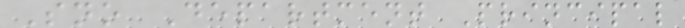Sno Department Principal
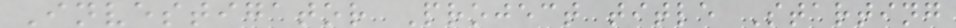Investigator Project title Starting
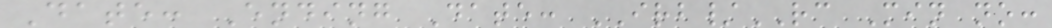Date: Ending Date: IRB/RC Min no:
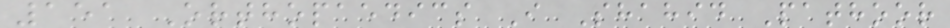151 Orthopaedics I Shahid Pathoor
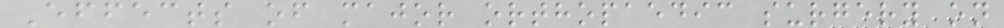Effects of major orthopaedic surgery on
